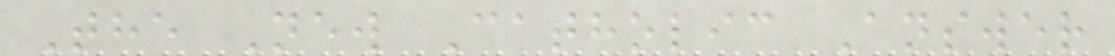The New Catholic Answer
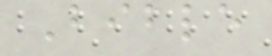Bible
